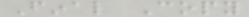Final Copy
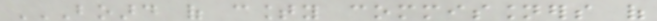BOARD OF COUNTY COMMISSIONERS OF
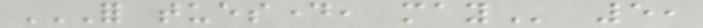FOR TUESDAY, MAY 5,
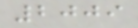2009
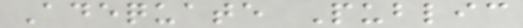Adequate Public
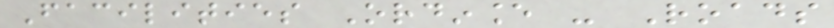Facilities Ordinance - Roads
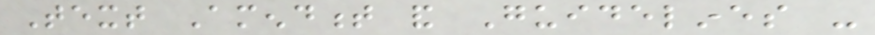Text Amendment and Guidelines -
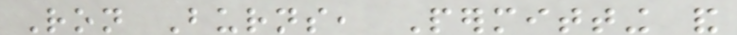Ron Burns, Permitting and
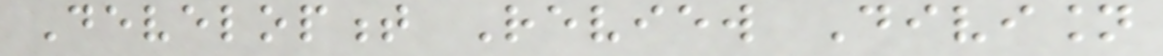Development Review Division
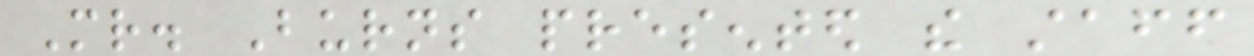Mr. Burns presented the staff
